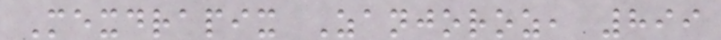Mexdrapix Zanjoroz, 899
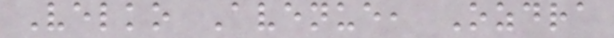Velko Avenue, Ozdra
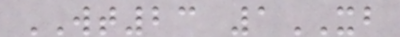WT23 1XB
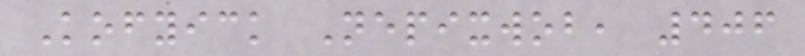Kofyick Nepixwob, 406
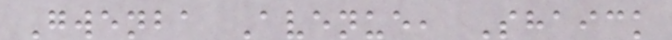Gwenba Avenue, Shaick
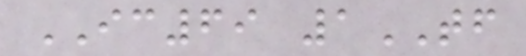IC69 1TF
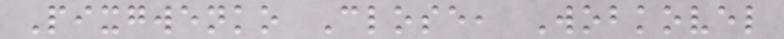Pixgwenko Close, Wobkovel
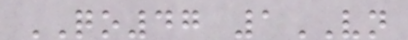QO47 1VN
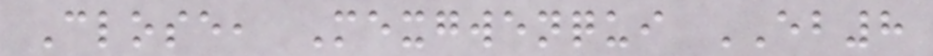Close, Mexgwenqui EB8
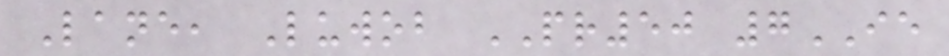Lane, Luwob PR50 7IE
